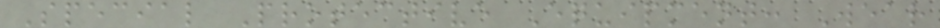Special Protective Equipment: Wear
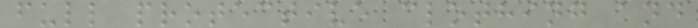full protective clothing and
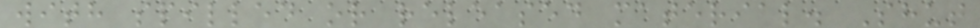with spilled or released material. Shut
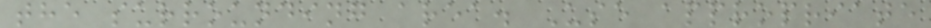the surrounding area. Use appropriate
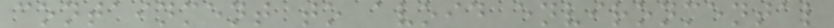containment to avoid environmental
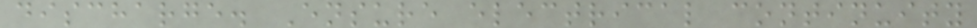discharge. Ensure electrical continuity
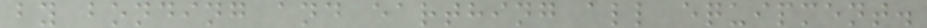by bonding and earthing all equipment.
